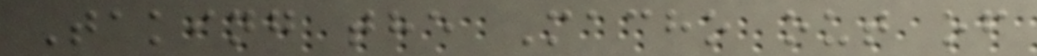Taking the Macho out of
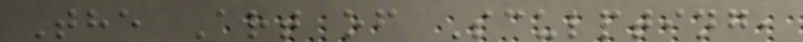The Art of Sculpting,
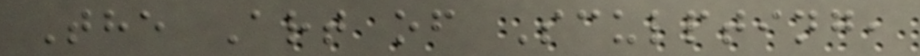The Art of Sculpting,
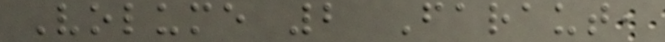Volume 2 Faraut,
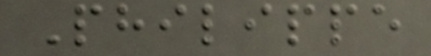Philippe
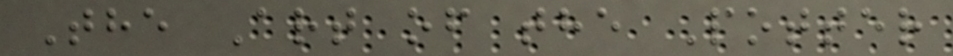The Art of the Potter
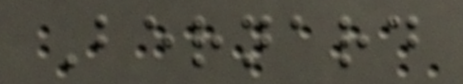Bernard
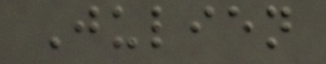Julien
